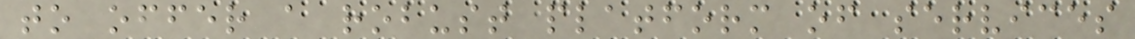to offer a robust platform of services
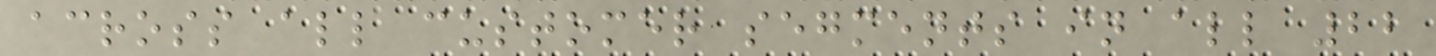across all customer segments in all 22
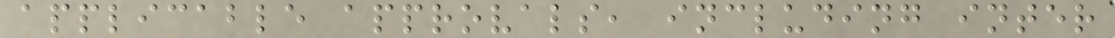applicable approvals, including inter
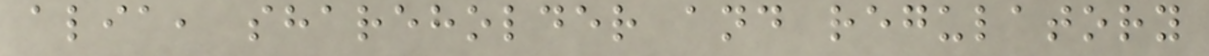alia, shareholder and regulatory
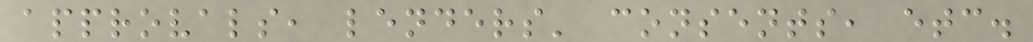approvals, lenders' consents, etc.
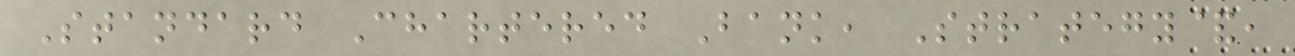Standard Chartered Bank, Strategy&,
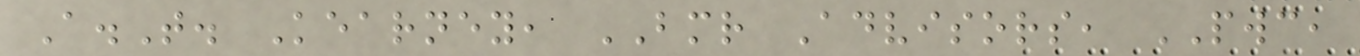A.T. Kearney, BMR Advisors, PWC,
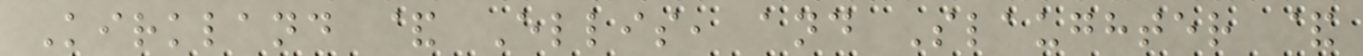Kirkland & Ellis, and Slaughter &
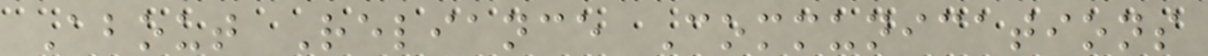About Reliance Communications
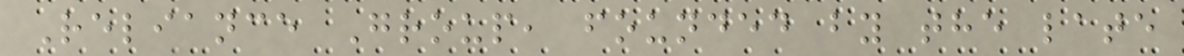Reliance Group, founded by the late
